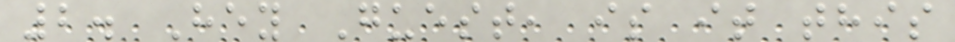2. Hey Guest, is it this
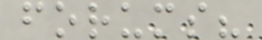forums?
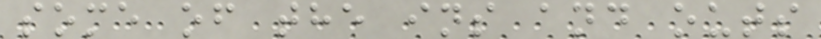some of the ins and outs
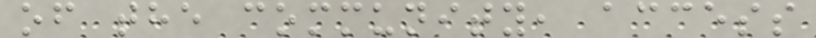of the community, access
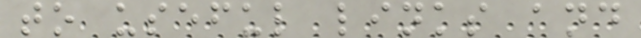to useful links and
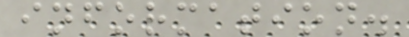information.
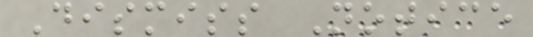Dismiss Notice
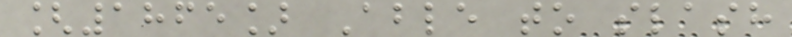[1865] Able to slash
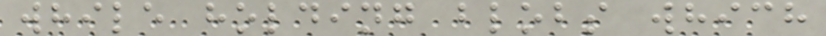while holding blobs which
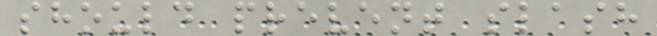should prevent slash
